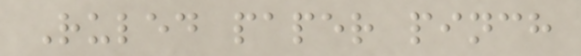Ruled paper pinch
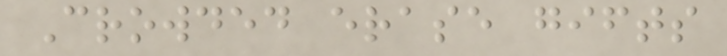Crowded erase gifts
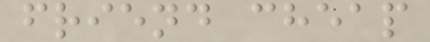friend cheap
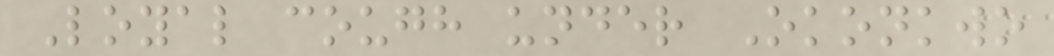Loyal cough under Okonkwo
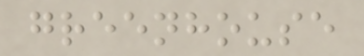greenhouse
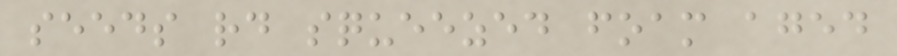seeds rd squeezed foam aged
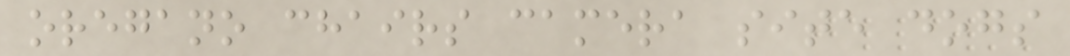oregano chairs camera site dogs
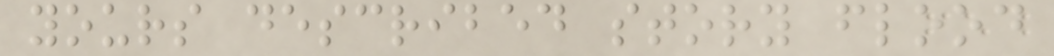yours described story flood
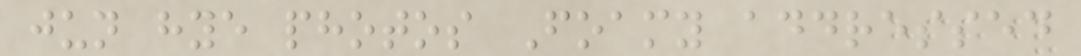jun hye photos Foamy addressed
